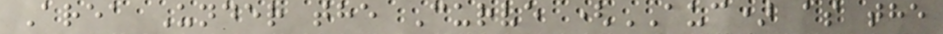Area Under the Curve (AUC) as the
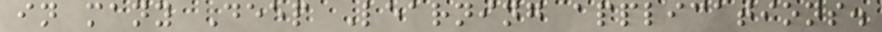in many Deep Learning applications.
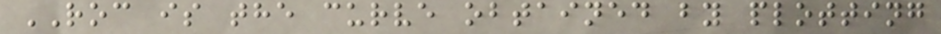ROC is the curve obtained by plotting
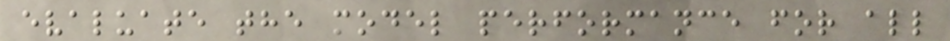evaluate the model performance for all
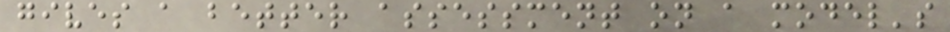gives a better assessment on a model's
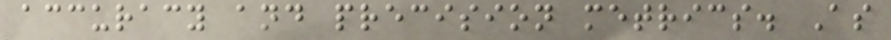accuracy and precision metrics. As
